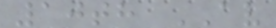10th AV
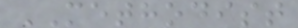METHODIST
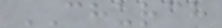CHURCH
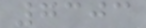7303
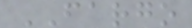FARGO
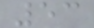53
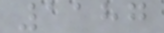1187
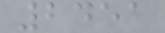2451
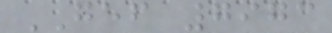GEF 7973
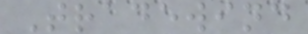Tradewind
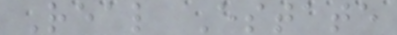Real Estate
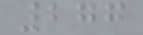277
